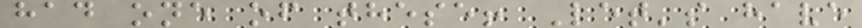had one of these! Let's have
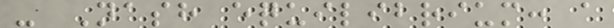- Nash equilibrium: a
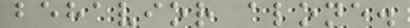behavior alone.
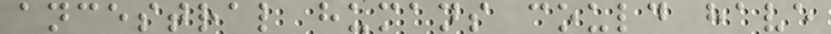ancestral humans could have
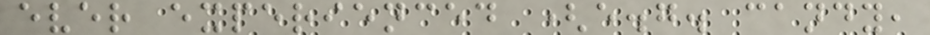ever experienced (e.g. candy,
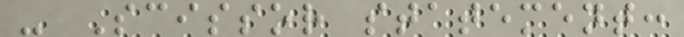- Scissor statement:
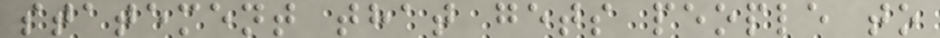statement that gets people to
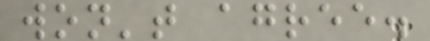won't agree.
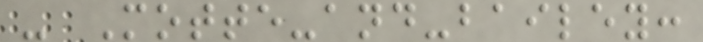- Motte-and-bailey:
